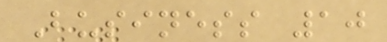Business 10
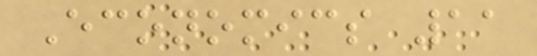Economics 11
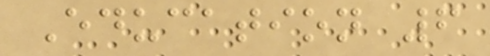Education 6
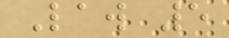Law 5
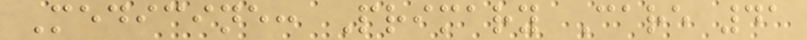Medicine: Primary Care 41
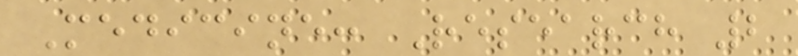Medicine: Research 2
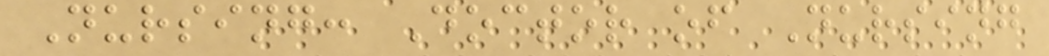Nursing: Doctor of Nursing
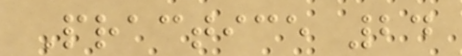Practice 24
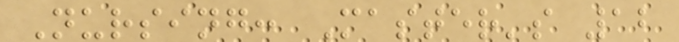Nursing: Master's 12
